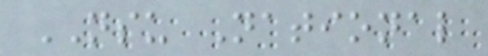NSU National
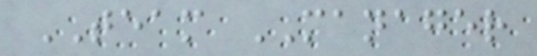TEAM MANAGER
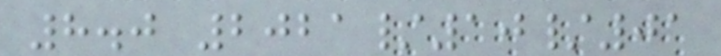8.0 2021/10/01
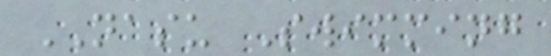NASU Swimming
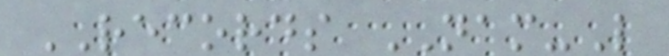RECORDS NAM-L
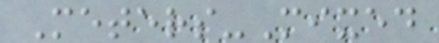Meters-Mixed
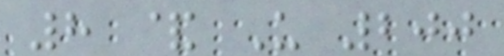8 & U 200
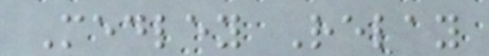Medley Relay
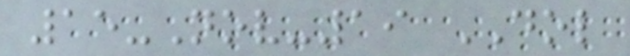15-Nov-19 DOL
